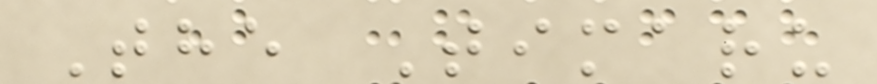The Timaru
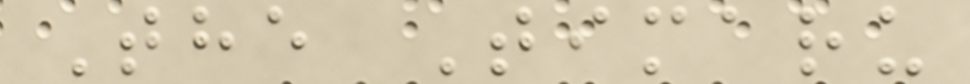The Timaru
